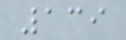139
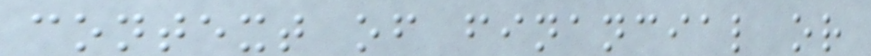context of financial or
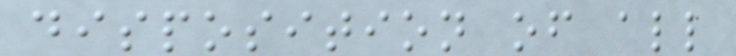disposition of all
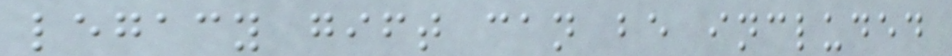legacy gift can be included
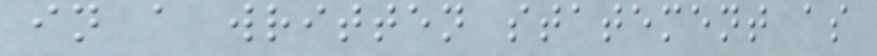in a written statement as
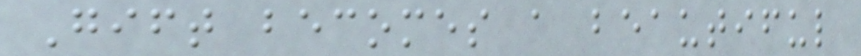Gift becomes a beautiful
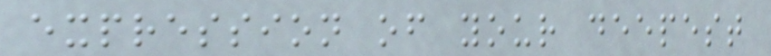expression of your deepest
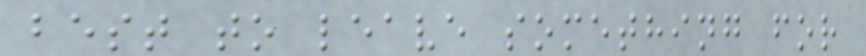best to leave something for
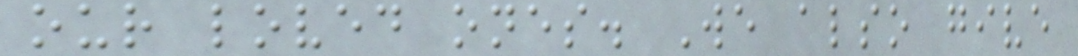our loved ones. We also give
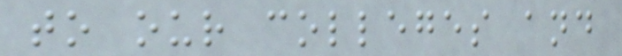to our colleges and
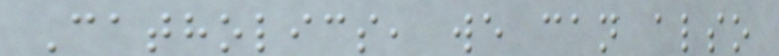Catholics, we can also
